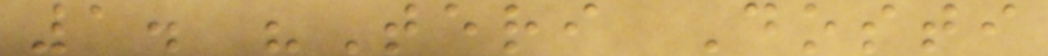1. "Teri Dosti
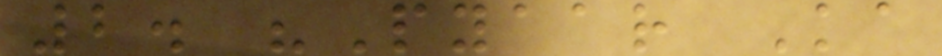2. "Pyaar Ka
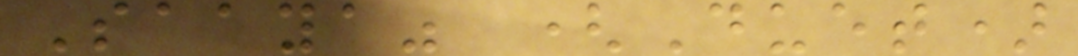Saaya" (Duet)
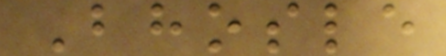Bhosle
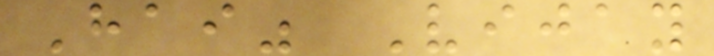Hai" Vijay
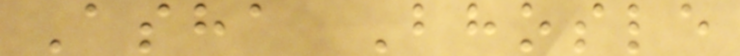Asha Bhosle
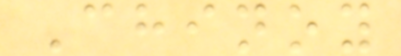Chinoy
